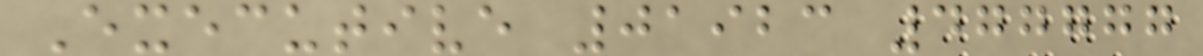Executive 01923 477777
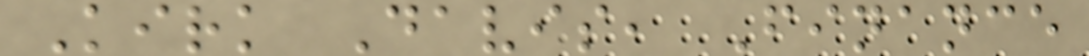Kirk Davis, Finance
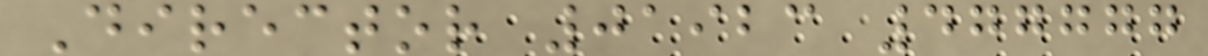Director 01923 477777
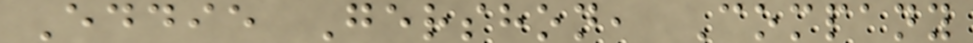Eddie Gershon, Company
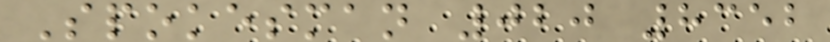Spokesman 020 8352
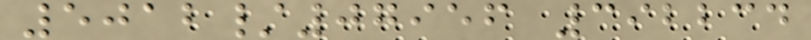5012/07956 392234
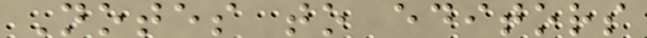Notes to editors
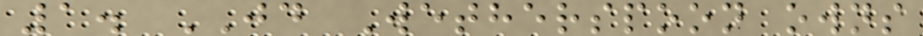1. JD Wetherspoon owns
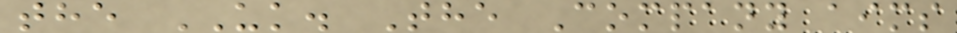the UK. The Company aims
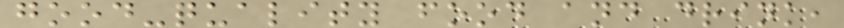good-quality food and drink,
